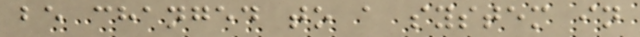be changed to a system in
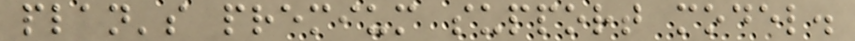plan's premium support model.
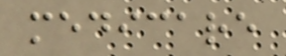medicare
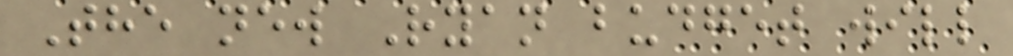The new Ryan budget will
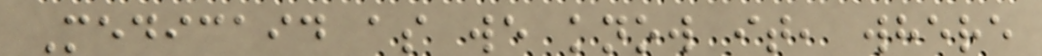Medicaid as we know it, where
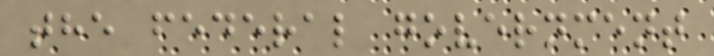the federal government
